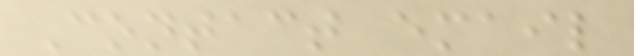Contact email
